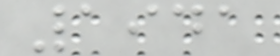1941
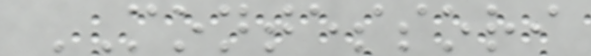MONTESSORI
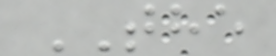THE
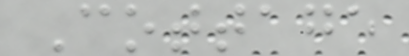Cottage
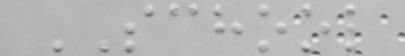SCHOOL
